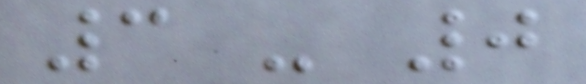3 - 0
